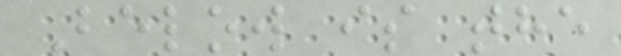Below is the
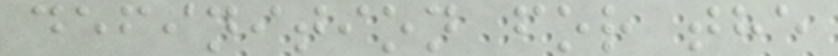definition for the
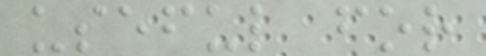useful for
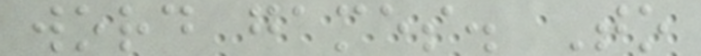word games. To
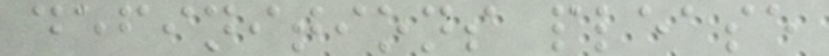definitions please
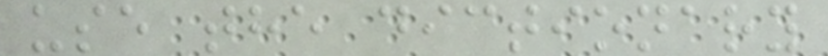use the dictionary
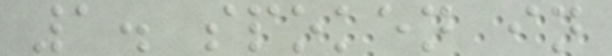1. spoken in
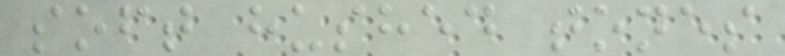soft hushed tones
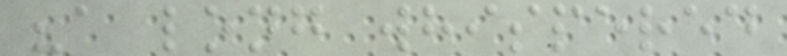"a long whispered
